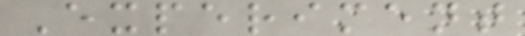Experiment
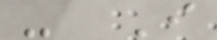- I
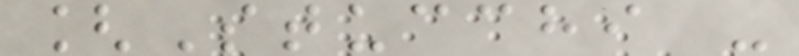[Stucchi -
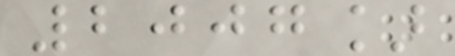2007]
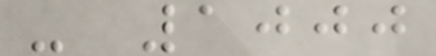- 1000
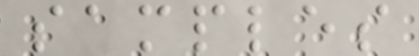samples
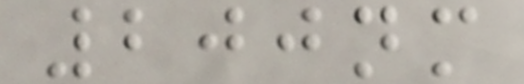200nm
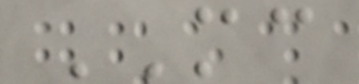MC
